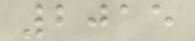2015
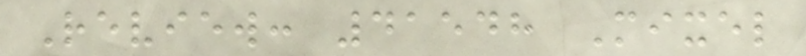Review: 41548 Mixel
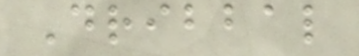Dribbal
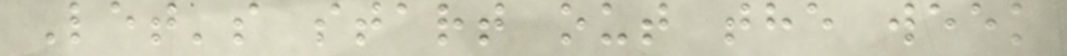Let's start out the week
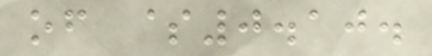of $0.10.
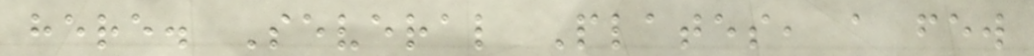here. Several Plates, a few
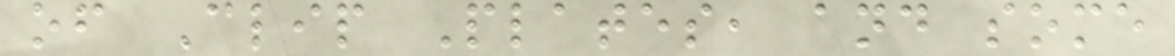of Clip Plates, and some
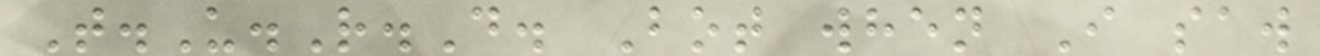T.U.R.D. Bot when I saw
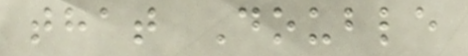that Double
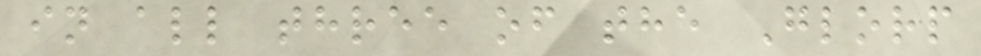in all three of the Glorp
